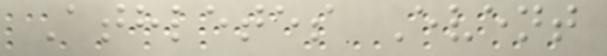Athletes Event
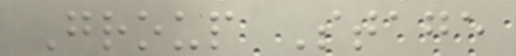Group Stage
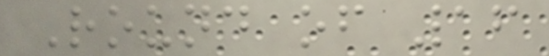Round of 16
